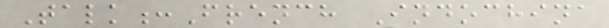Talk:French Indochina
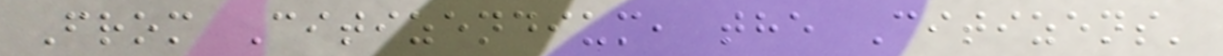From Citizendium, the Citizens'
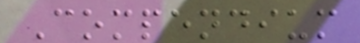Compendium
